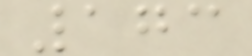173
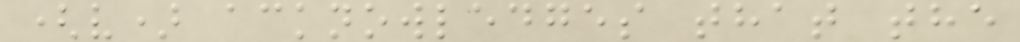(v) acknowledges that the
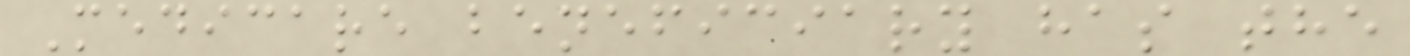Medicare beneficiary has the
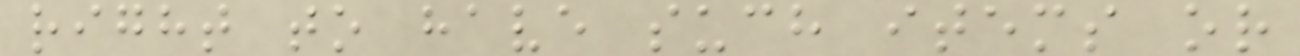right to have such items or
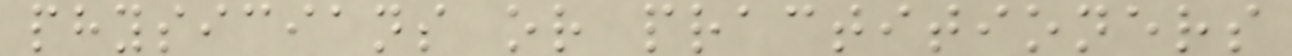physicians or practitioners
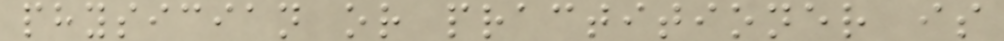physician or practitioner is
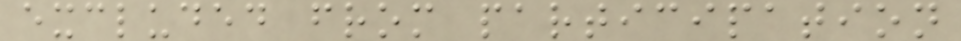excluded from participation
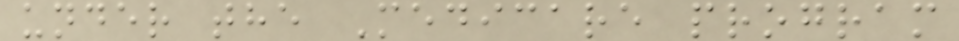under the Medicare program
